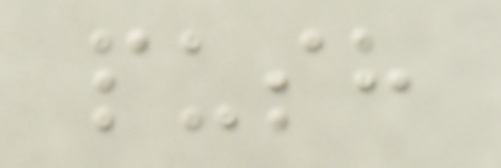push
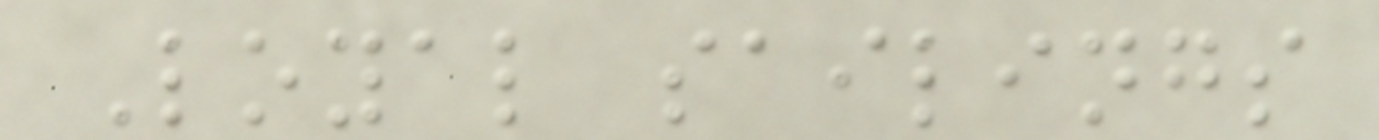Loyal sailings
